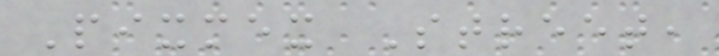Pixmex Street,
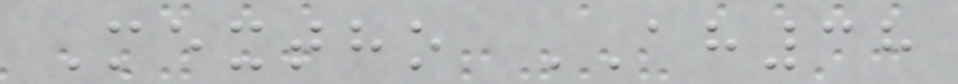Mextho AH38
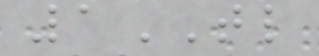1TL
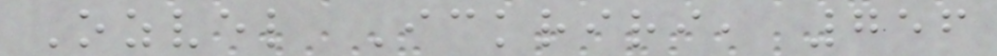Ozvel Ickriri, 756
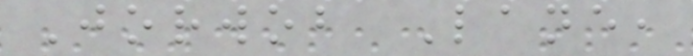Jorwob Lane,
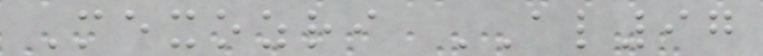Mexozri AL97
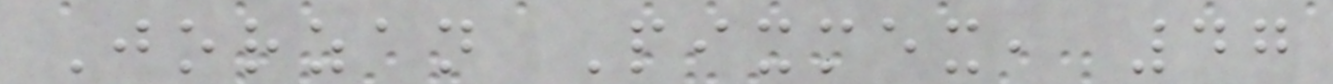Jorzan Pixmex, 47
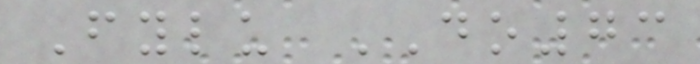Fylu DO73
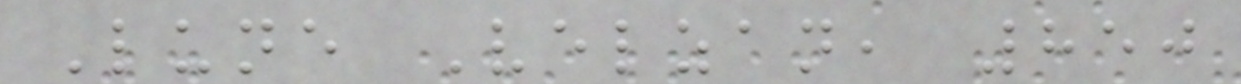Lune Velzan, 850
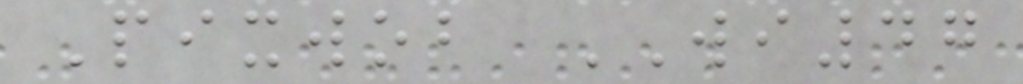Pixwob WI47
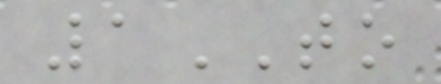1TO
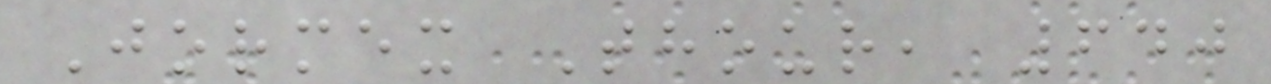Jormex Thour, 640
